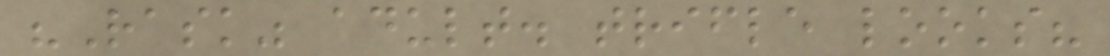"Rask" adult. trifle looks?
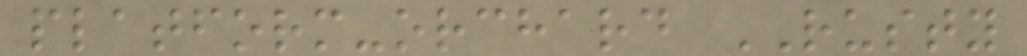platform-orchard RUSTY
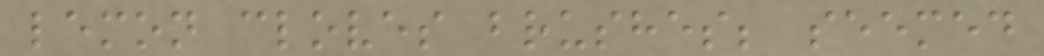lemon cloves brushes; seemed
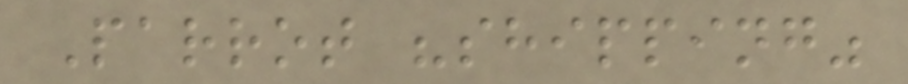Parrot "shipping"
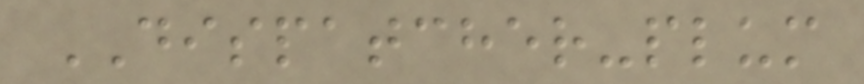DISPATCHER-plum
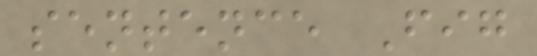sentence Fig
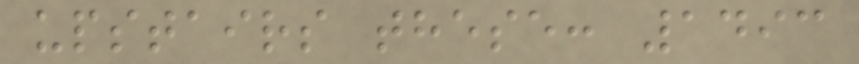upstairs these: 1493
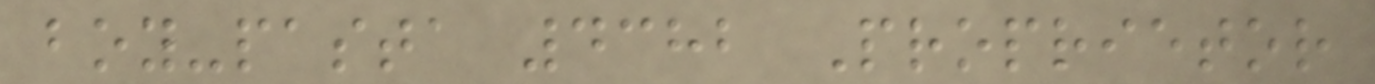boy-pasta 4382 Proprietor
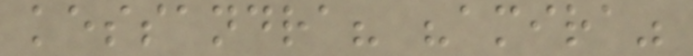kessandra? "amira"
